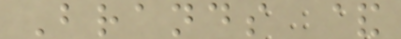Brands &
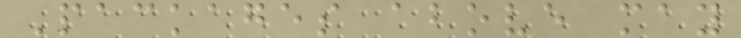Packages above may
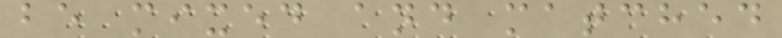be mixed and matched
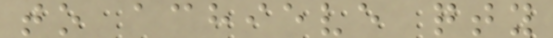to achieve qty
